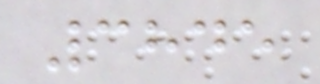3845
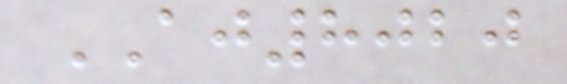AJ8020
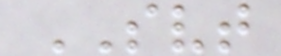SVT
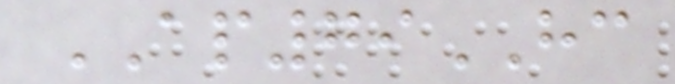AP79HC
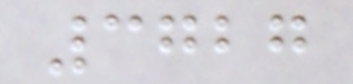3727
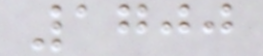1700
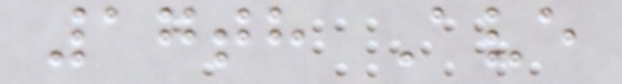17th Ave
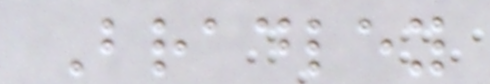Bradley
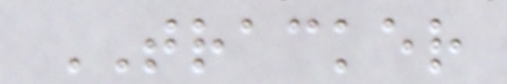TRACKER
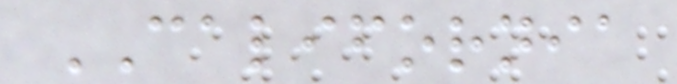CALIFORNIA
